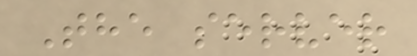The server
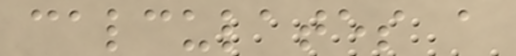calculates a
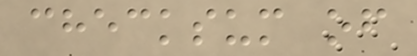checksum of
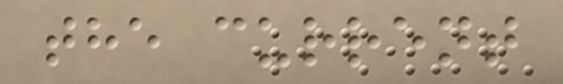the current
